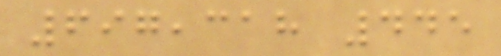697,318 445
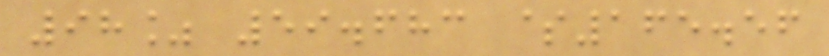98% 59.683 $165.56
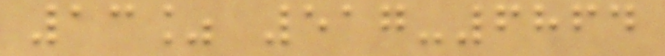13% 517-6864
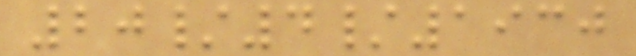20/4/1930
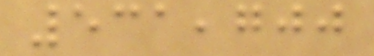531,700
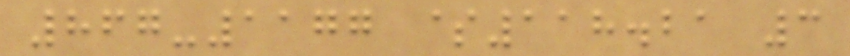867-1177 $118.21 3
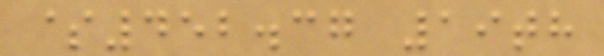$452.37 19th
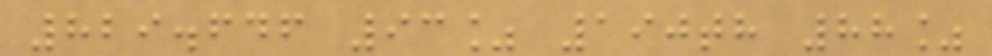829.646 93% 190th 88%
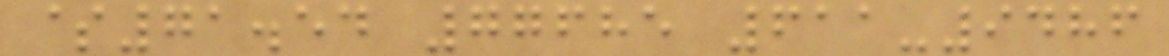$71.54 77685 611-9486
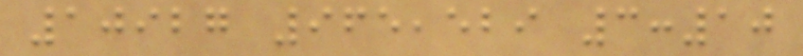10927 965,529 3:10
